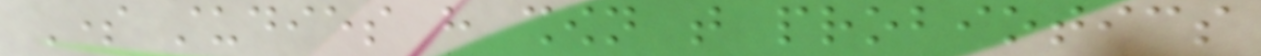Some studies have shown that probiotics
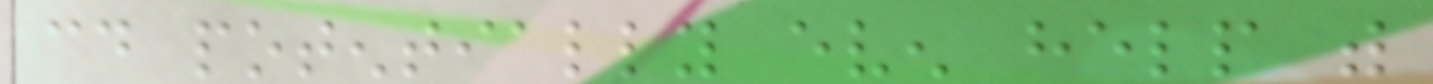could potentially even help with
